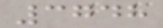3748
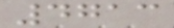4713
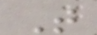T
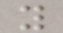y
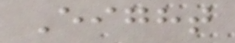Eight
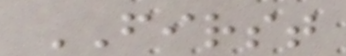FIRST
